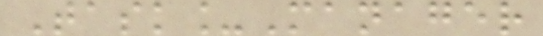Task_Manager
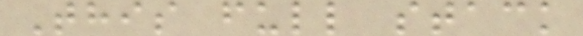This full stack
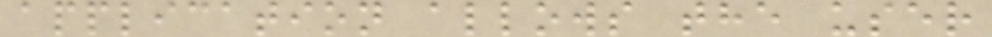application allows the user
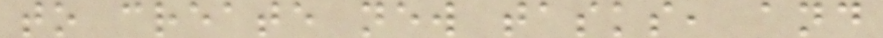to create new tasks, and
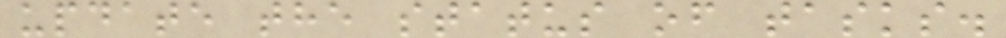update the status of tasks.
